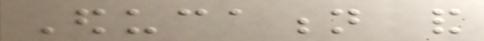Education and
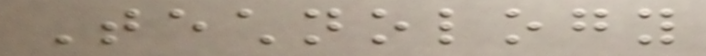Technology
